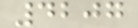4207
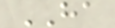HA
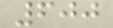600
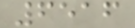6516
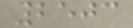2503
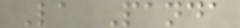La Panda
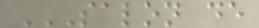SALON DE
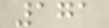171
